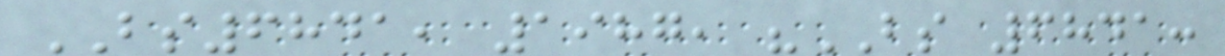BS6841, 1987, "BS 6841:
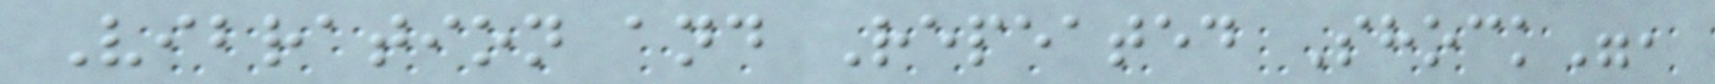Vibration and Repeated Shock",
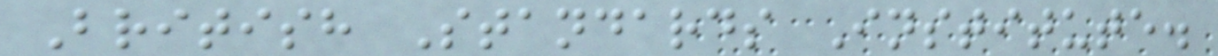British Standards Institute.
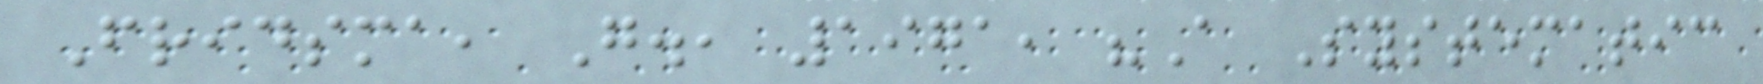Fridsma, G., 1971, "A Systematic
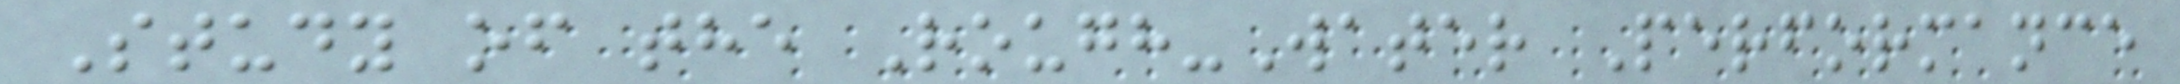Study of the Rough-Water Performance
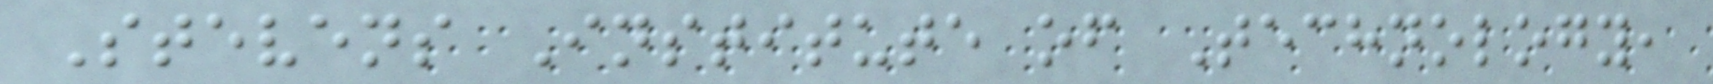Stevens Institute of Technology,
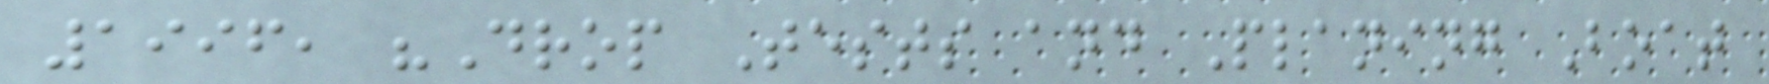1996, "Drop Tests and Planing Boat
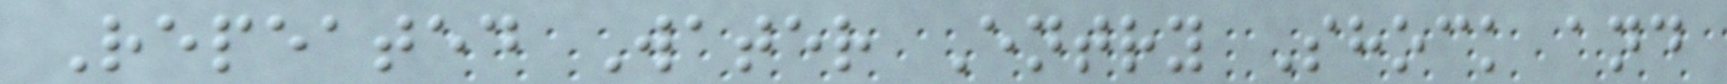Repeated Water Entry Shock and
